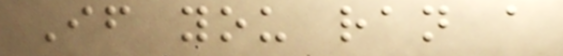If you ran a
